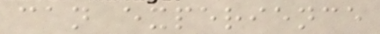can experience
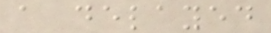a delayed
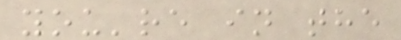you're in the
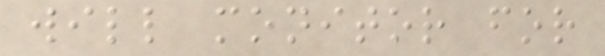will monitor for
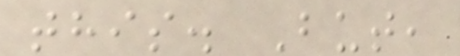this. But,
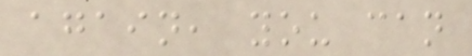again, you can
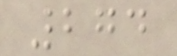274
